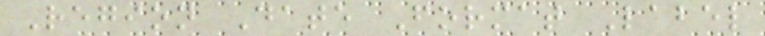Region Date Format Label
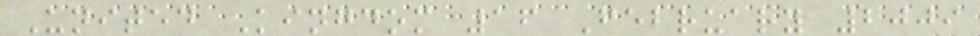United Kingdom 16 February 2009
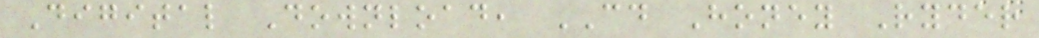Digital Download, CD Honey Ryder
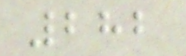282
